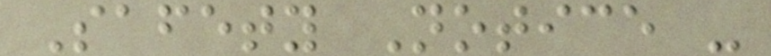Safety Notice -
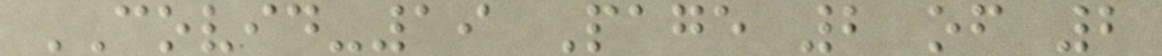COVID-19 Page 2 of 2
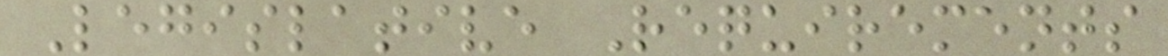Legislative Requirements
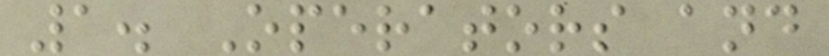1. Operators and
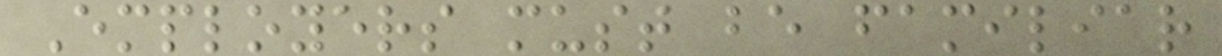Employers must be familiar
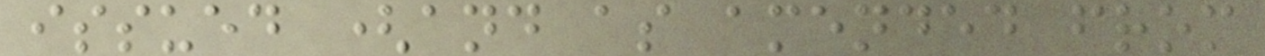issued (and as amended from
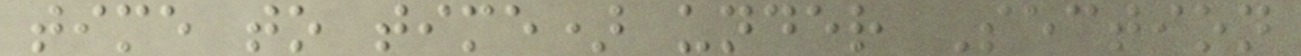time to time) under Section
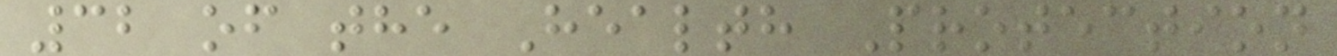32 of the Health Protection
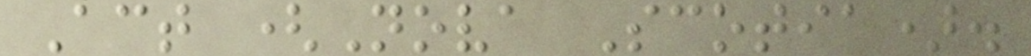Act (Nova Scotia).
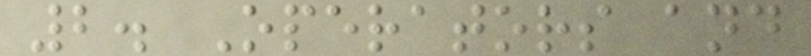2. Operators and
